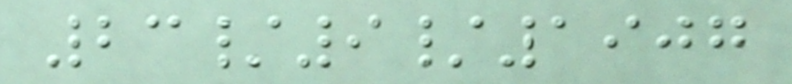23/9/1907
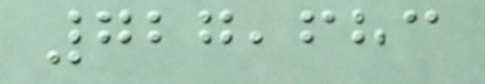727,683
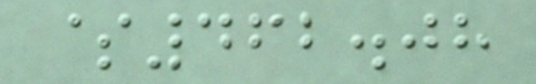$462.08
